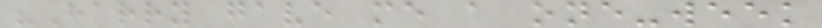"Harry gave me a one-week
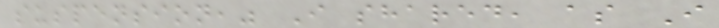suspension," I shared, as I
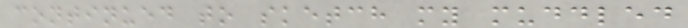continued to sketch my muddled
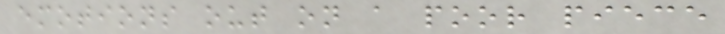emotions out on a poor piece
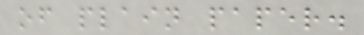of plain paper.
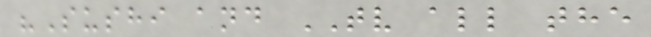"Sushi and TV all the
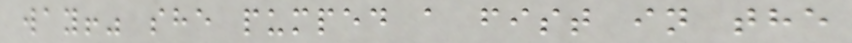way!" she pumped a fist in the
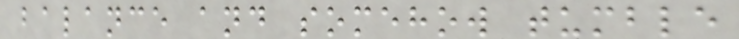balance and somehow tumble
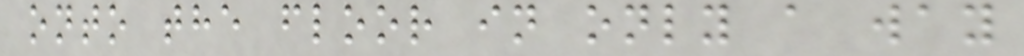onto the floor in only a way
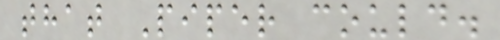that Piper could.
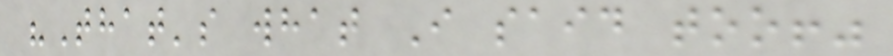"That's what I said too!"
